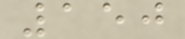150
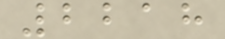2218
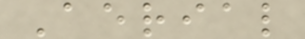Aerial
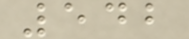542
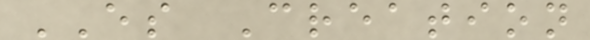ES Creation
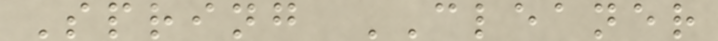Spring CLEANER
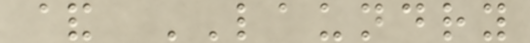& LAUNDRY
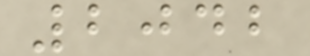2042
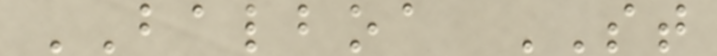BALBOA ST
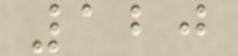120
